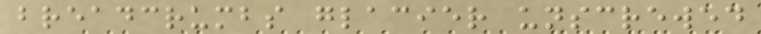breadcrumbs glacier unscrewed
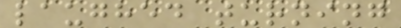laughed turning
